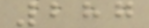287
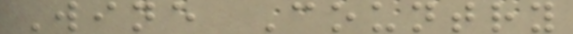Wine Country
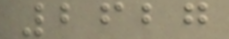2627
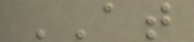AT
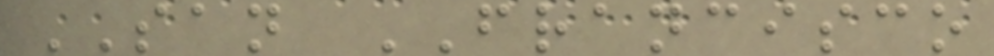SAN FRANCISCO
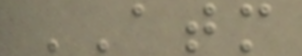ATM
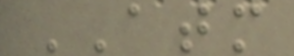ATM
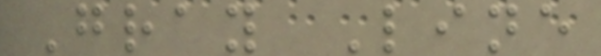Gray Line
